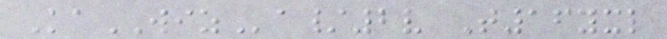KaWIZa/2v T16yxl
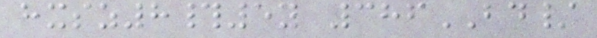hxsz8#5y 386BD/
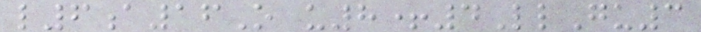l6a16O u8+4LlGu3
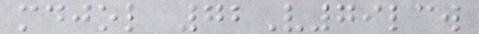mdjol 72V79lcw
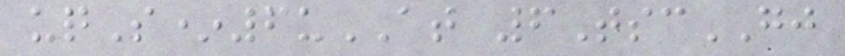uqS*6uAT 6TscGJ
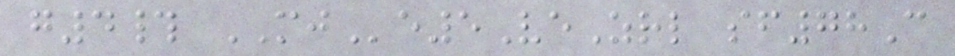g4# MJe5VeZrl sf78C
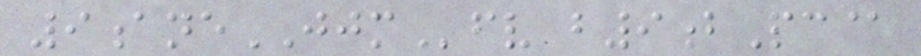9aneJJMfv b9bPc@
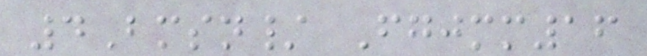4Bmsn/ Fgjmm16
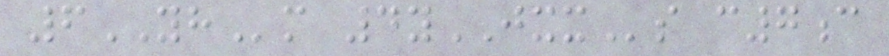6YHm 4yJXXs c7c
